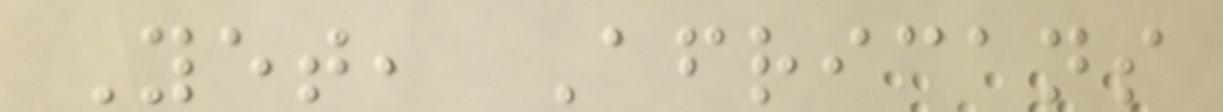Yet, Africans
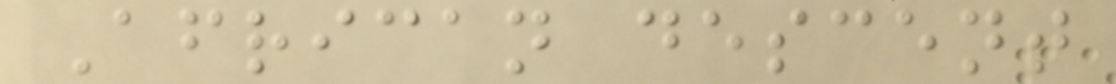African descent
